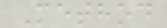Method
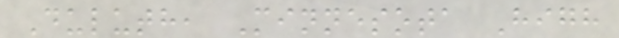Duluth, Minnesota High
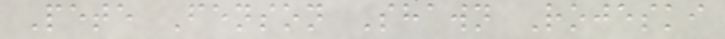Pete Fenson Shawn Rojeski
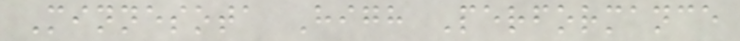Minnesota High Performance
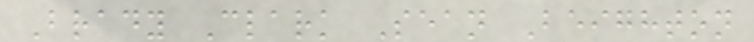Brady Clark Sean Beighton
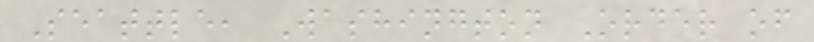Seattle, Washington Order of
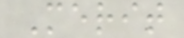Merit
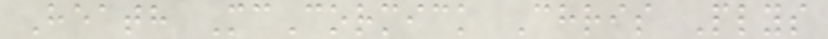Heath McCormick Chris Plys
